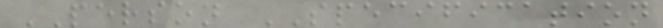PERSON SPECIFICATION
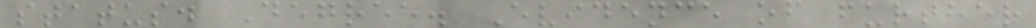status. Degree. Evidence of further
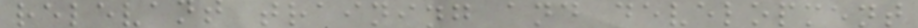relevant training and development
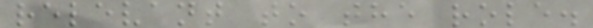relevant to the role.
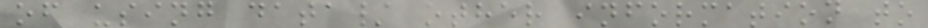of using data/ other information to
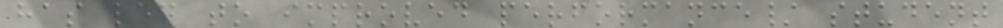has led to improved performance/ student
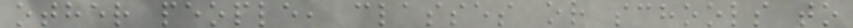other people, classes or schools to
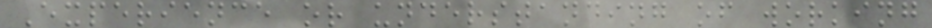Experience or understanding of working
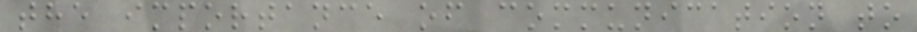the importance of communication to
